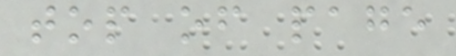top of page
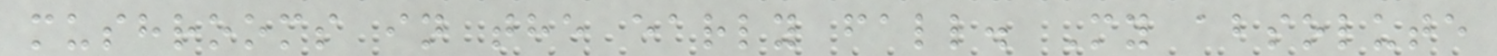mushrooms in the early fall. My absolute
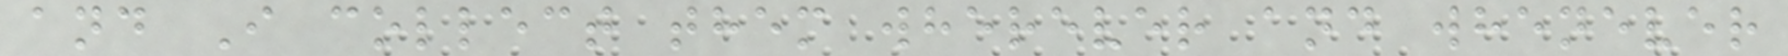and I collect them wherever and whenever
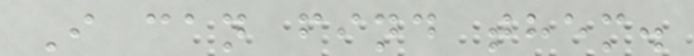I can find them.
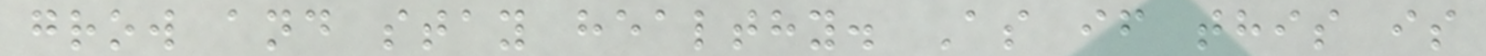grow and stay healthy. As if this is
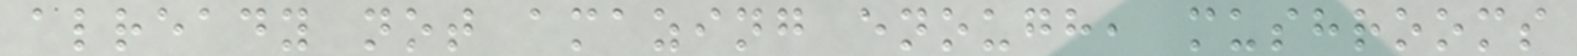already not amazing enough, mushrooms
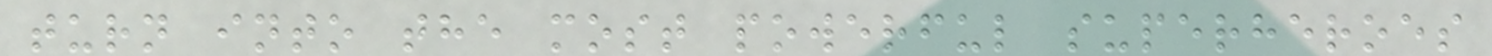turn into the most powerful superheroes
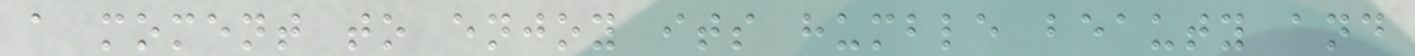a moment to enjoy its humble beauty and
